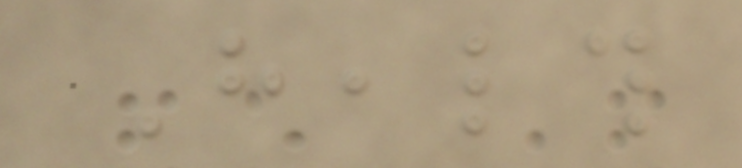Health
